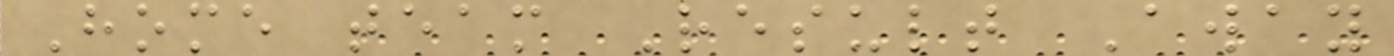Home team Result Away
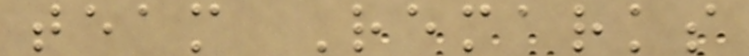team Remarks
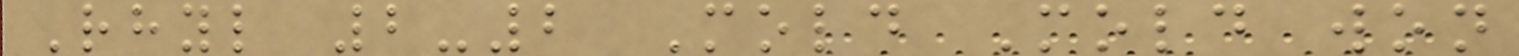Rhyl 2-2 Mold Mold won
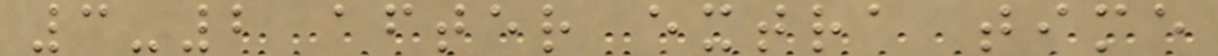3-2 after extra time
